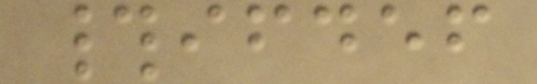#ifdef
